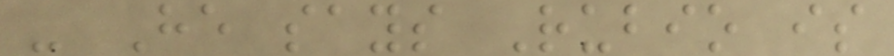- He says Rubio is
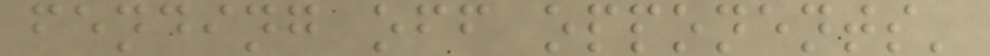fending off opponents'
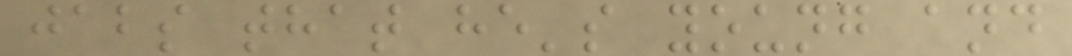jabs that he's young and
